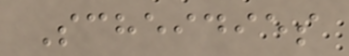Scheidies
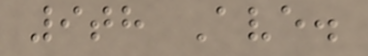9th Ave.
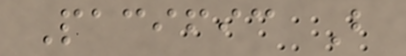Pacific B
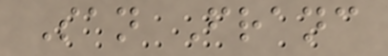San Franc
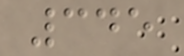345
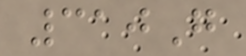310G
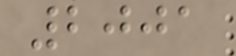2001
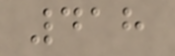418
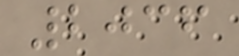2036
